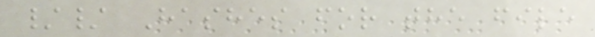// Hashes for the file
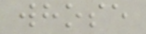whose
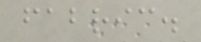fabric.
